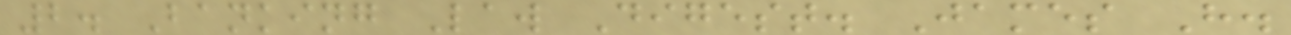2. Banking Law Digest. James H.
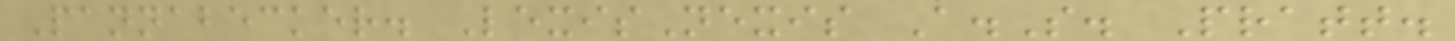Pannabecker. LexisNexis A.S. Pratt.
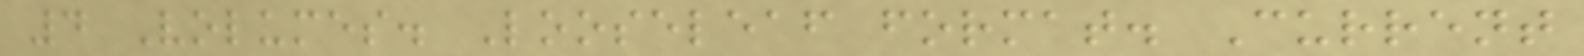4 Volumes. Looseleaf format. Current
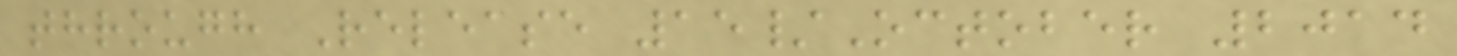through Release 15/October 2014
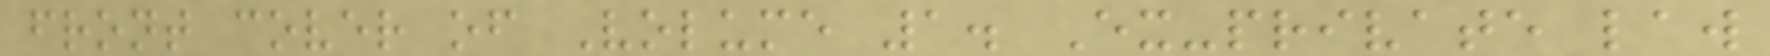front cover of Volume 1. Ex-private law
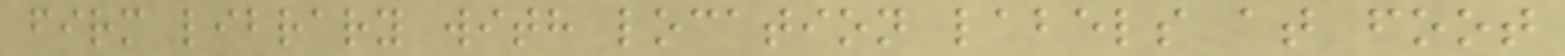firm library with location labels at foot
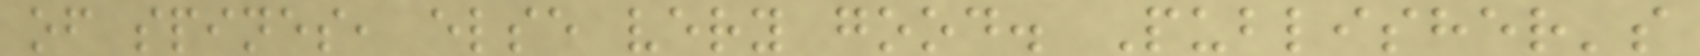of spines, else very good. Publisher's
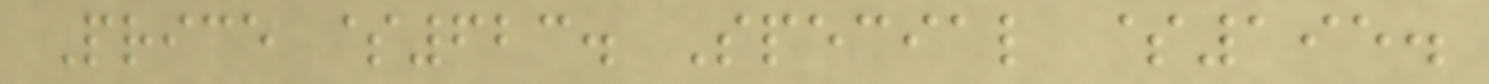Price $623. Special $195.
